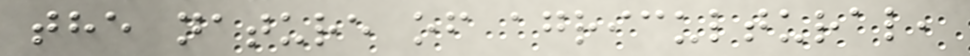the nature of agricultural,
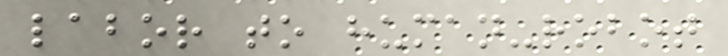labor to human-robot
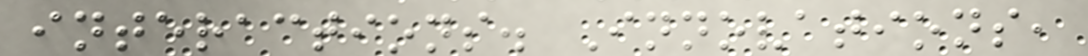interactions. Innovations,
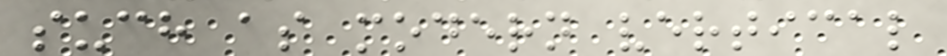such as modern vertical
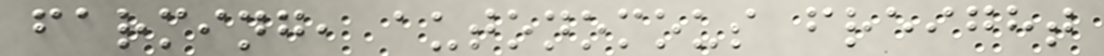farming, autonomous freight
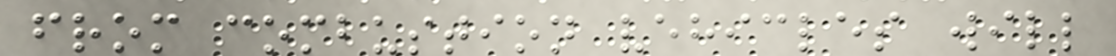from combustion vehicles will
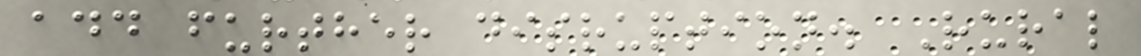add further disruption. Rural
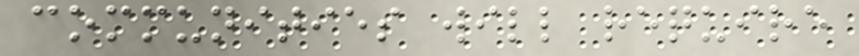communities will require
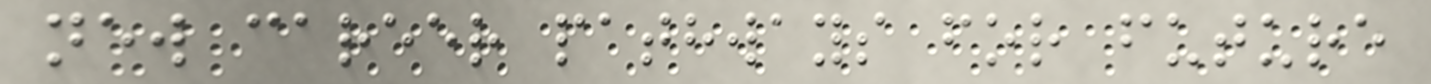new career pathways for future
